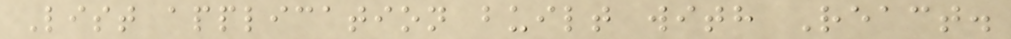List application built with React.
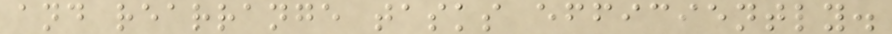and rearrange tasks efficiently.
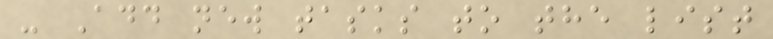- Add new tasks to the list
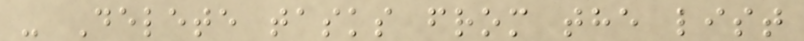- Delete tasks from the list
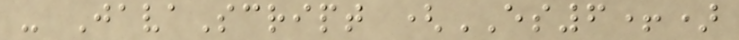- JavaScript (ES6+)
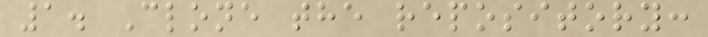1. Clone the repository:
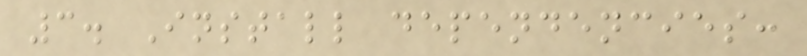3. Install dependencies:
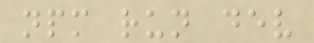npm run dev
